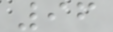96
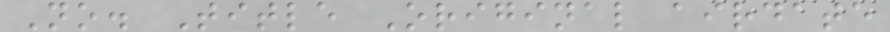No. Title Original airdate
